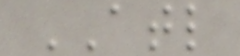ATL
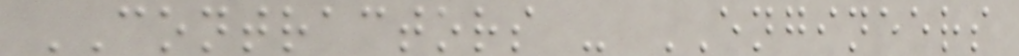CONTRACTORS - ENGINEERS
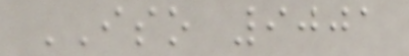ISO 9001
